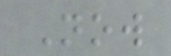Now
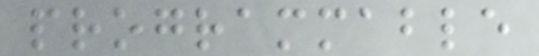programmable
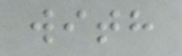with
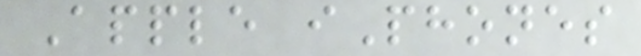Apple iPhones
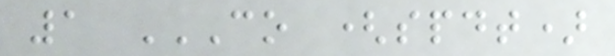1 CO (SPDT)
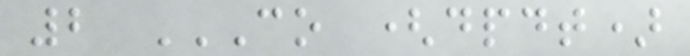2 CO (DPDT)
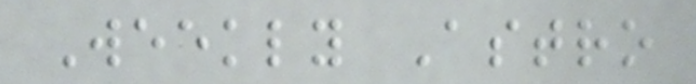Weekly Astro
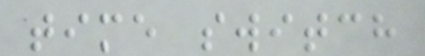time switch
